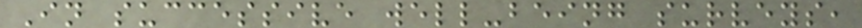In successive well-being surveys,
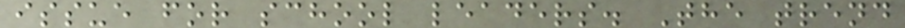issue for school leaders. The trend
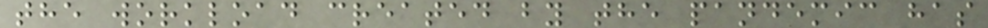the workload created by the pandemic has
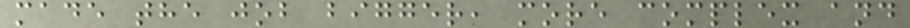made the job bigger, more complex and
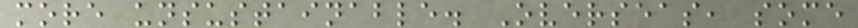more unsustainable. Overseas, some
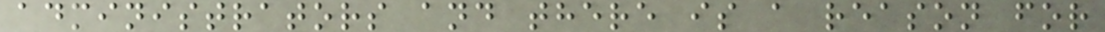administrators and there is a reason for
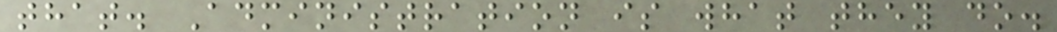that. Administration is what they do.
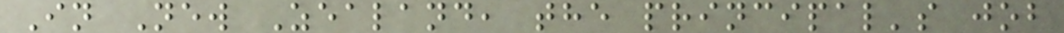In New Zealand, the principal's job
